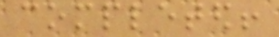completed!
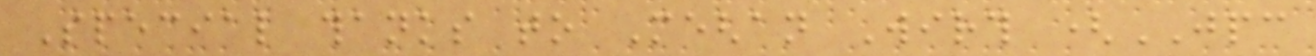Special thanks to Meghan Wirth (JPC
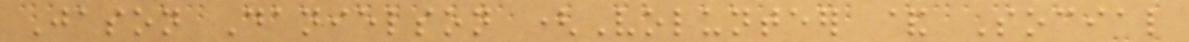Jason Danielson (Volunteer & Social
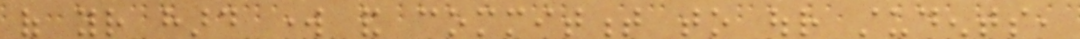of your hard work and commitment to our students,
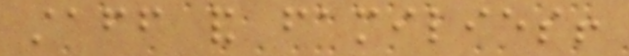staff and families!
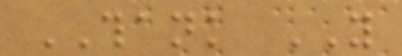THANK YOU
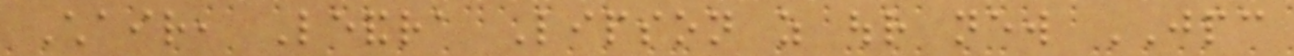Chair, Leandra Lipson as our new JPC
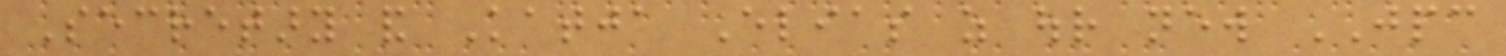Secretary and Katja Elias as our new JPC
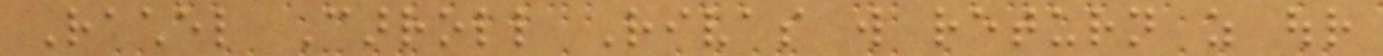Rachel Carroll Rivas will return as our
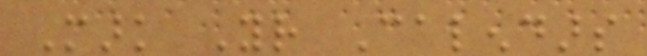Mark Your Calendars
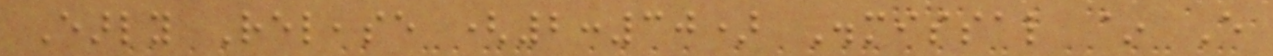Early Release (2:30) Dismissal ~ Every
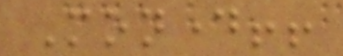Monday!!
